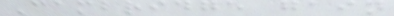Cambridge gain
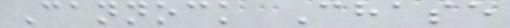Cannock Chase
